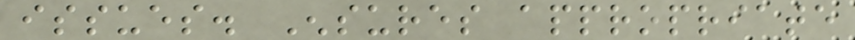issues. Ensures appropriate
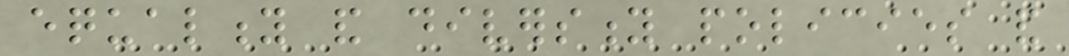equality and diversity policies and
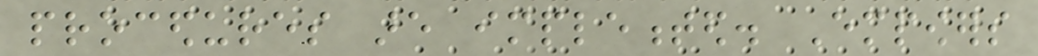procedures are implemented. Empowers
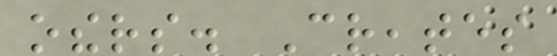others. Creates
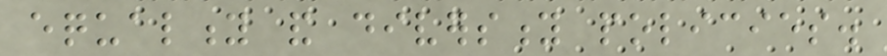equality and diversity policies.
